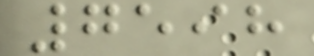7598
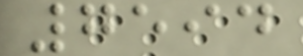7594
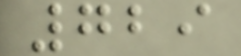729
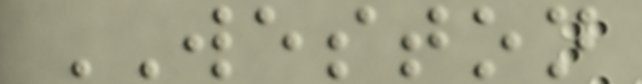WESTON
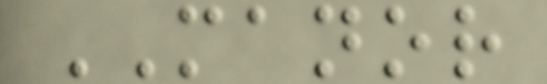MANOR
